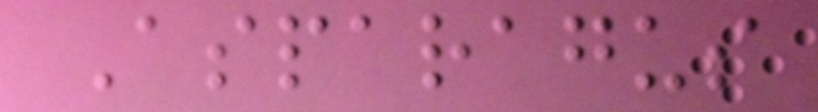Asparagus
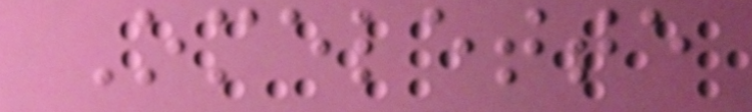Omelette
